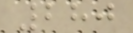280
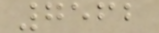7562
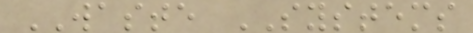WASTE SYSTEMS
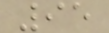95
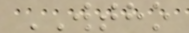WTHO
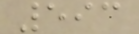593
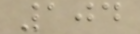104
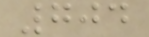704
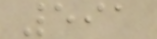591
